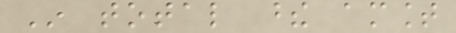In total these amount
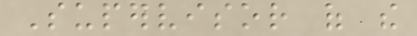Supervisor of the
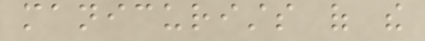manicurists of the
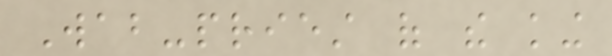Wab-priest of the king
